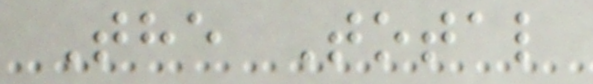The Total
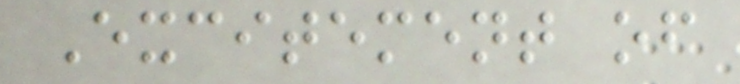Excitement of
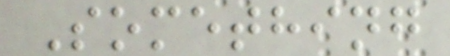Something
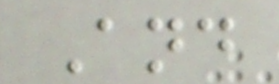And
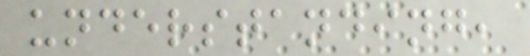understanding,
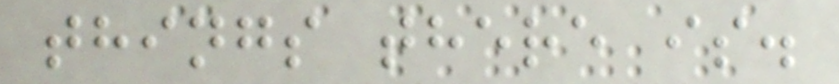things there is.
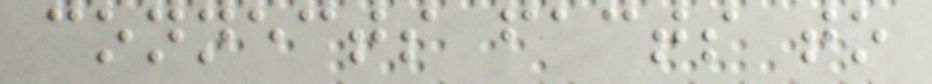connects facts to
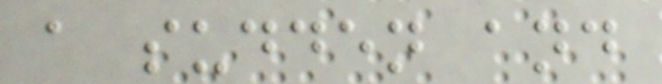a sudden and
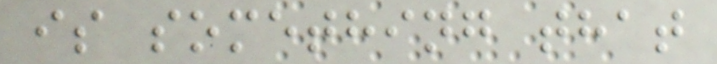is something that
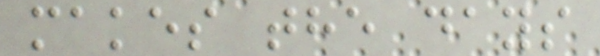makes the days
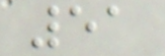51
